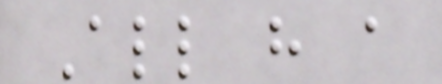All have a
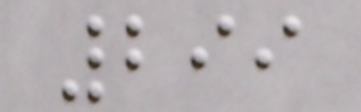299
